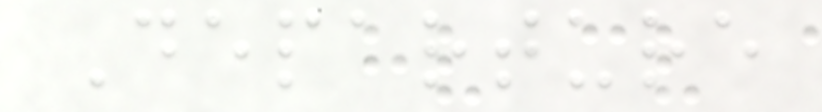Departure
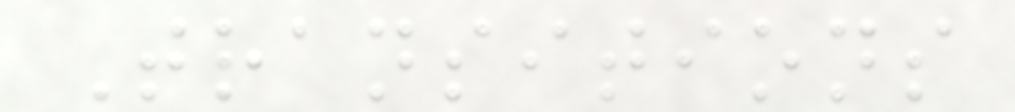Transitions
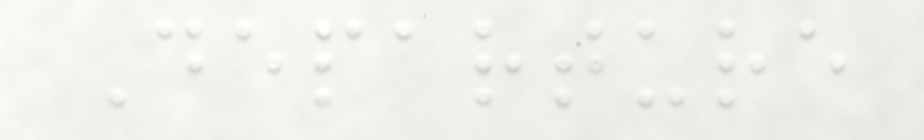Departure
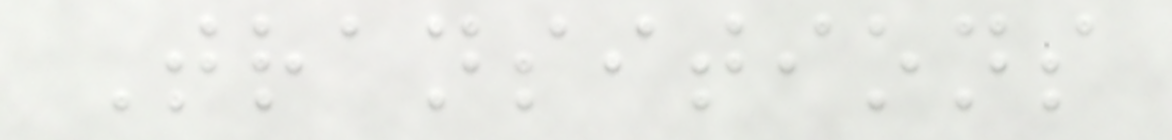Transitions
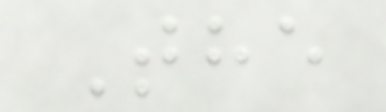The
